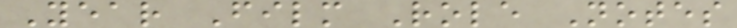Year Film Role Notes
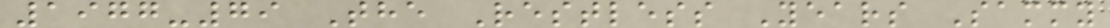1977-79 The Restless Years Sammy
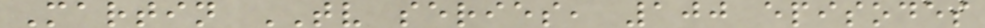Martin TV series, 100 episodes
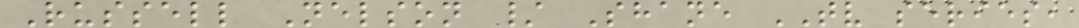Russell Nelson / Shane TV series,
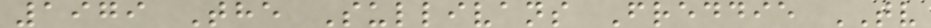1979 The Sullivans Freddie TV
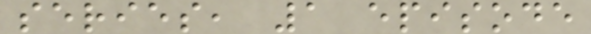series, 1 episode
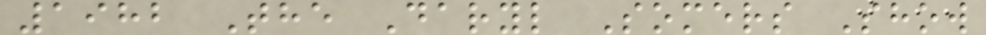1982 The Daryl Somers Show
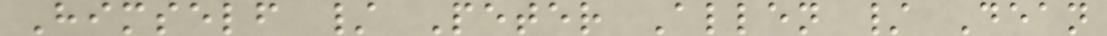Himself / Peter Allen / Dean
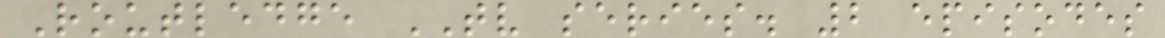Routledge TV series. 2 episodes
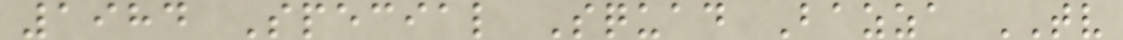1984 Special Squad Bazza TV
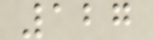127
